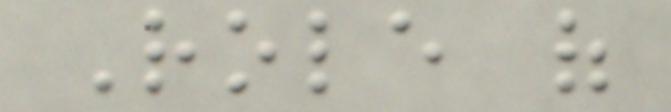Role of
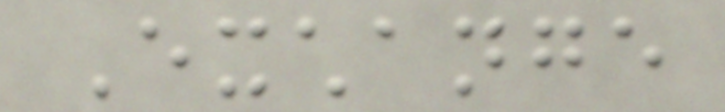Exchange
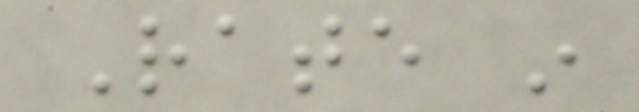Rate in
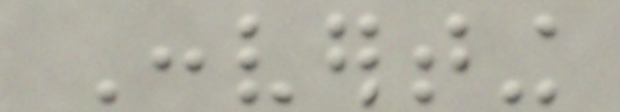Converting
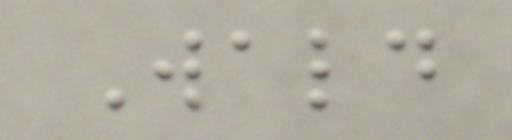Wald
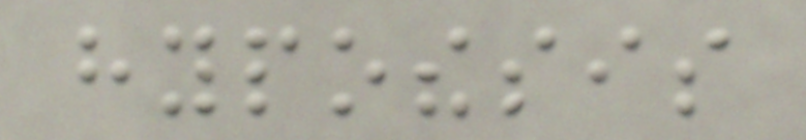hypothesis
